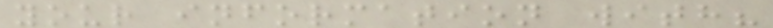your information with?
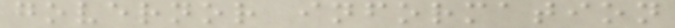governor information
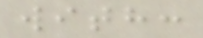with:
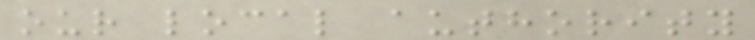our local authority
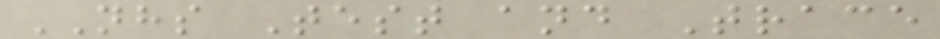NHS Test and Trace
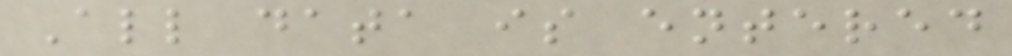All data is entered
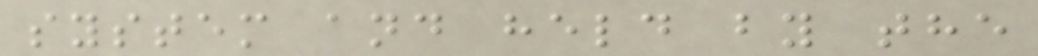system and held by the
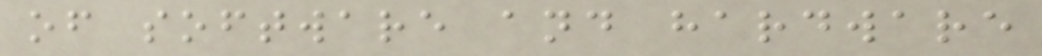of software and hardware
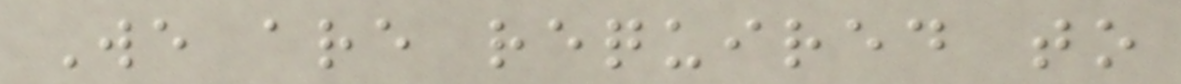We are required to
